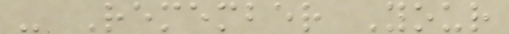- Remember Your
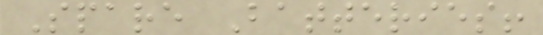Spare Batteries!
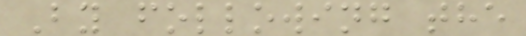By following the
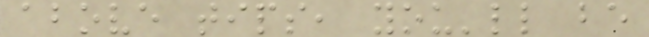above tips, you'll be
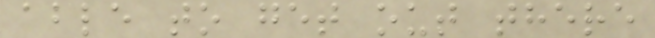able to get out there
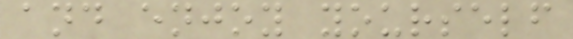and enjoy yourself
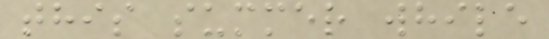this summer while
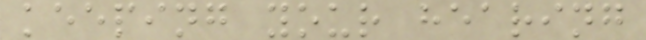keeping your hearing
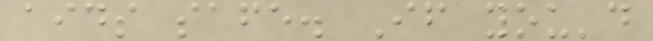aids safe. If you'd
